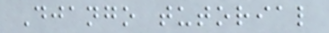Django tutorial
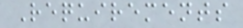Requirements
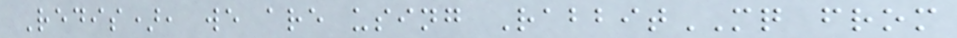Redis), we are using RabbitMQ from
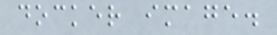docker image.
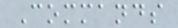Commands
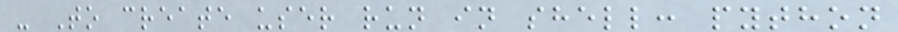- To create user run in shell: python
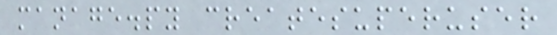manage.py createsuperuser
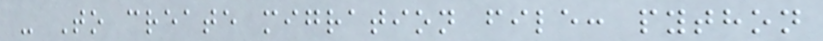- To create migration file: python
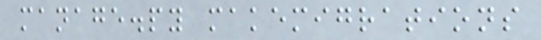manage.py makemigrations
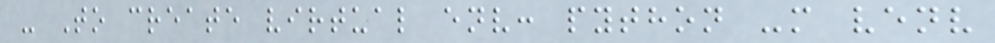- To create virtual env: python -m venv
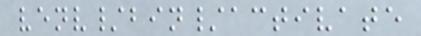venv/bin/activate
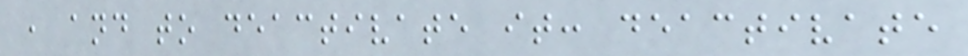, and to deactivate it: deactivate
